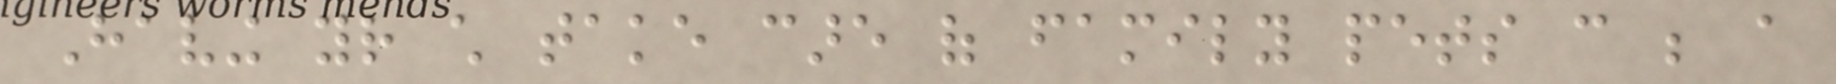Having your child take care of family pets can be a
